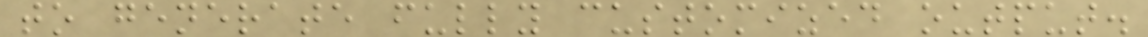to generate fully customized output.
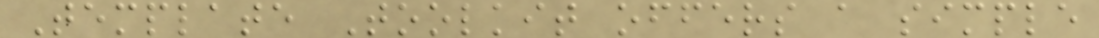Template Toolkit offers a simple
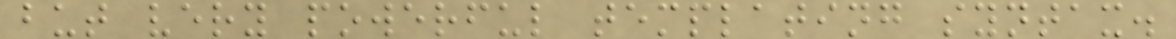but very powerful templating syntax.
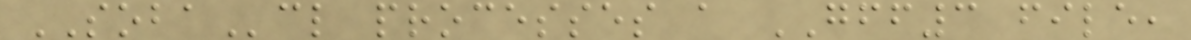SOBAcl processes a GFF3 file,
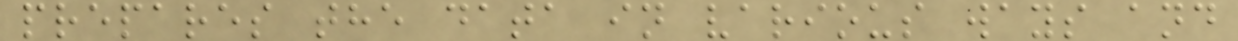prepares the data in various ways and
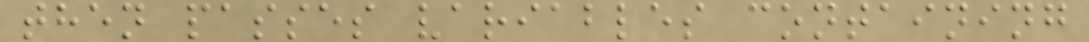then passes variables containing
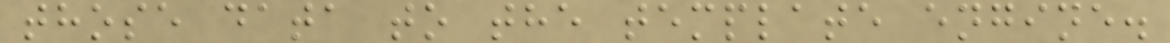those data to the template engine.
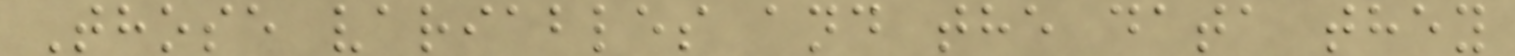Those variables and the data they
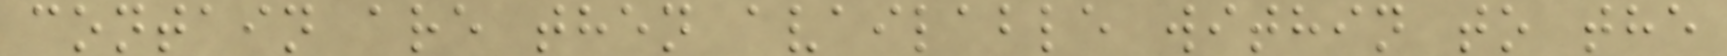contain are then available within to the
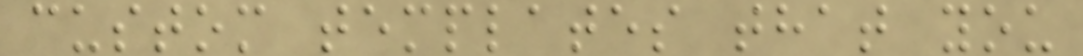custom templates that you
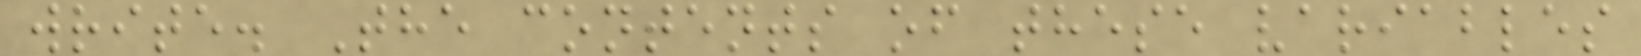write. The contents of these variables
